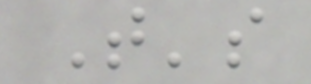That's
